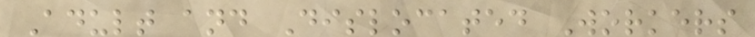Adult and Dislocated Workers
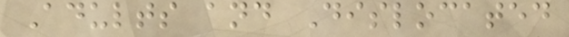Adults and Dislocated
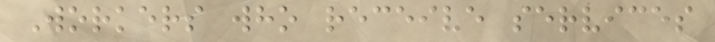Workers who receive services
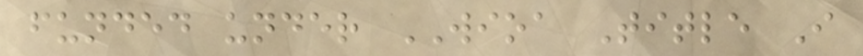funded under WIOA Title I
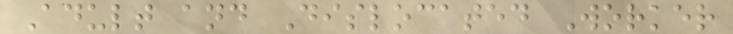Adult and Dislocated Worker
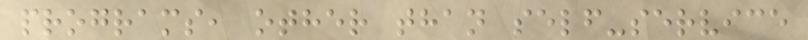programs, other than self-service
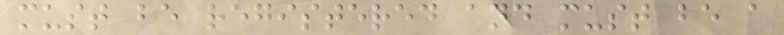must be registered and must be a
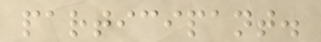participant.
